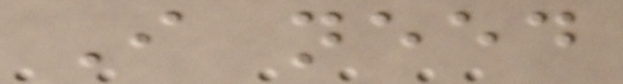I need
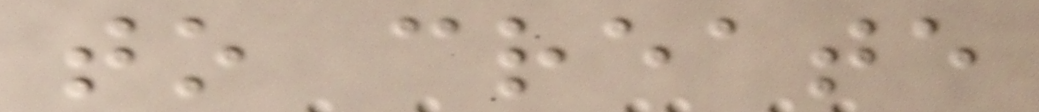to create
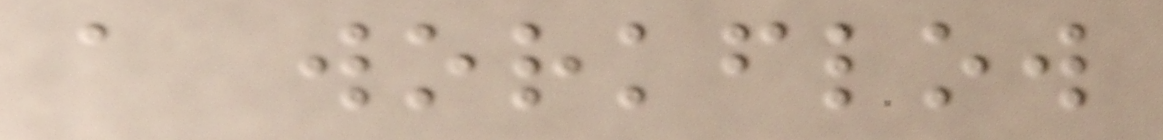a workflow
